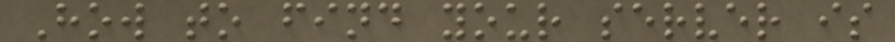How to find your server is
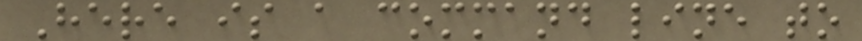Here is a command line to
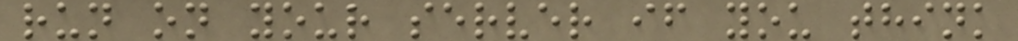run on your server if you think
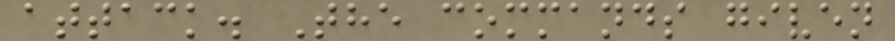attack. The commands given
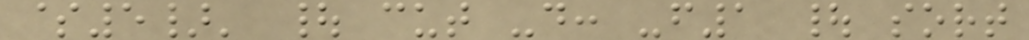$5}' | cut -d: -f1 | sort
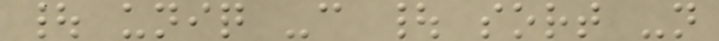| uniq -c | sort -n
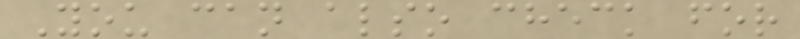You can also check for
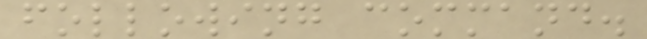following command.
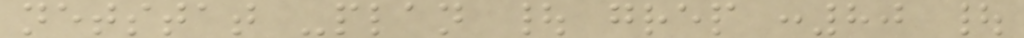netstat -plan | grep :80 |
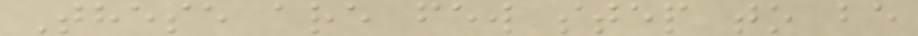These are few step to be
